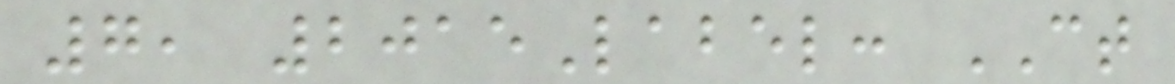7, 2015Label: CT
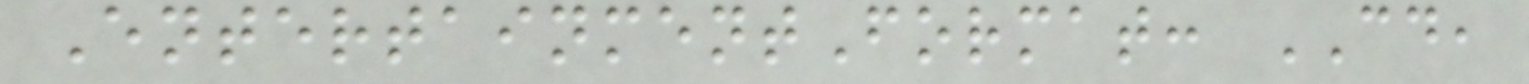EntertainmentFormat: CD,
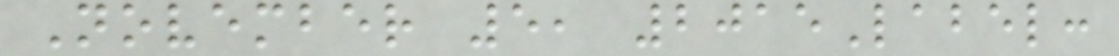November 5, 2015Label:
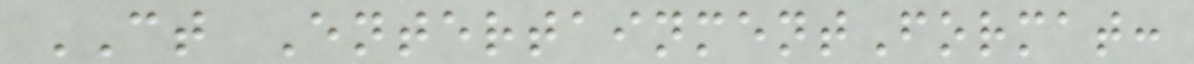CT EntertainmentFormat:
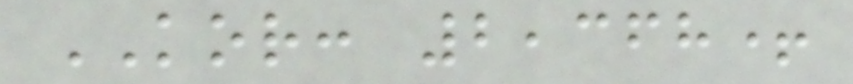KOR: 2,368+
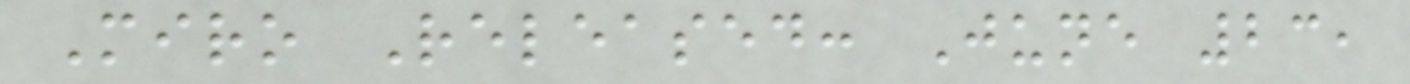Miro Released: June 23,
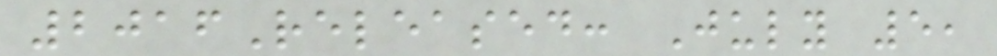2016Released: July 5,
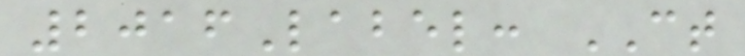2016Label: CT
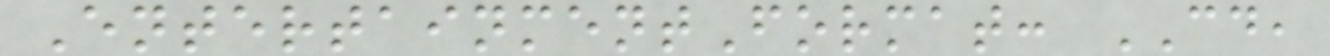EntertainmentFormat: CD,
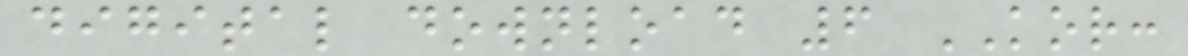digital download 6 KOR:
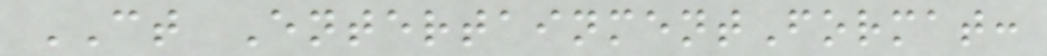CT EntertainmentFormat:
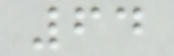64
